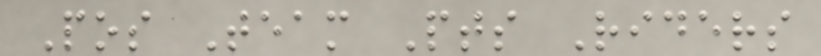Pos Team Pts Riders
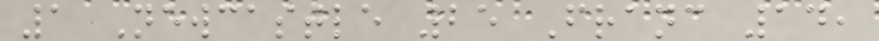1 Newcastle 25 Franc 14,
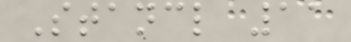Stancl 11
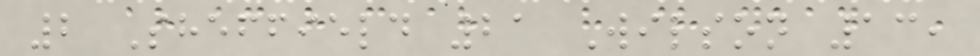2 Sheffield 21 Wilson 13,
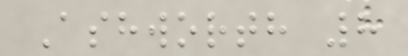Ashworth 8
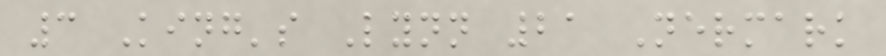3 King's Lynn 21 Nermark
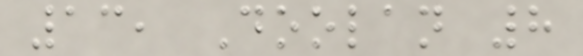13, Doolan 8
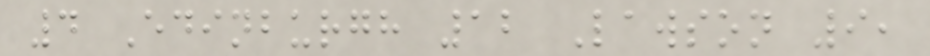4 Edinburgh 12 Lawson 9,
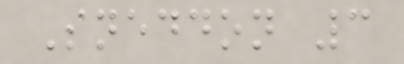Sneddon 3
